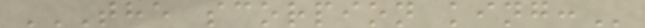THE SCORPION KING:
